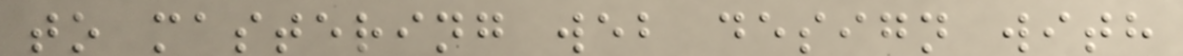to mastering web design with
